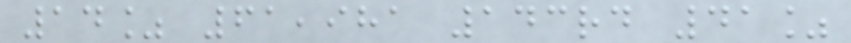14% 61,981 143rd 41%
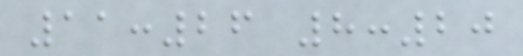11:26 8:20
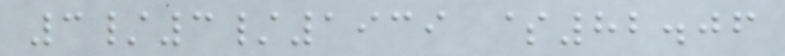3/3/1939 $82.06
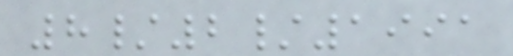8/2/1991
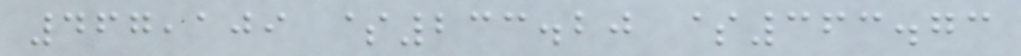467,109 $233.20 $363.73
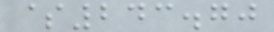$243.70
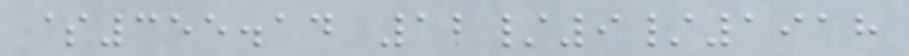$355.14 12/9/1918
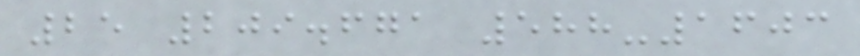25 209.671 588-1603
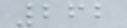262
